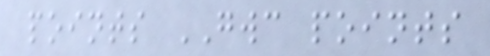points GWC points
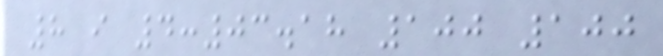8 i 4:03.18 100 100
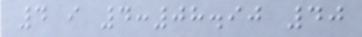4 i 4:08.90 40
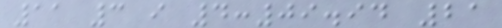11 3 i 4:09.94 21
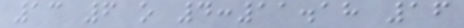13 6 o 4:11.18 16
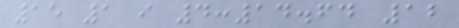15 1 i 4:14.64 12
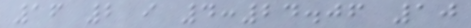16 2 i 4:24.06 10
